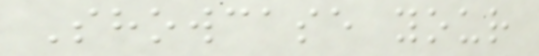Showcase your
